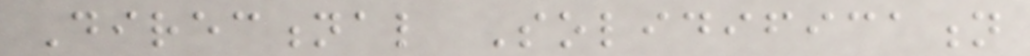Directional Solidification
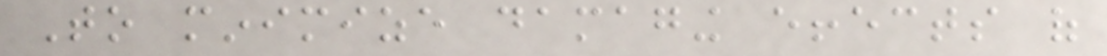To minimize damaging effects of
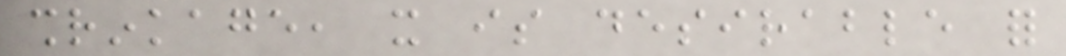shrinkage, it is desirable for
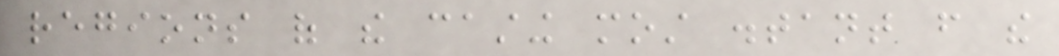regions of the casting most distant from the
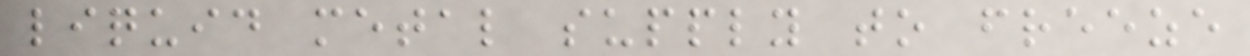liquid metal supply to freeze
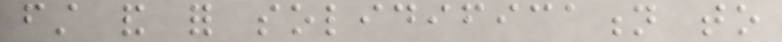first and for solidification to
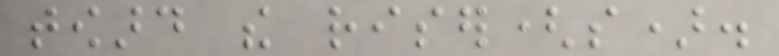toward the riser(s).
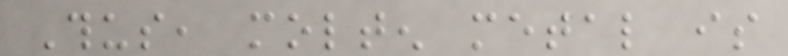Thus, molten metal is
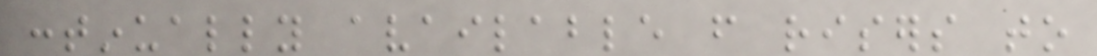continually available from risers to
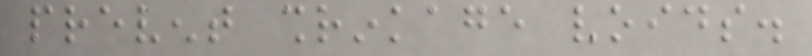prevent shrinkage voids.
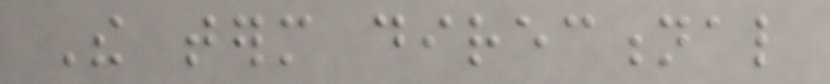The term directional
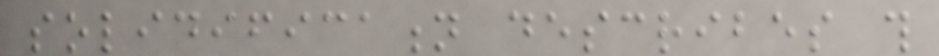solidification describes this
